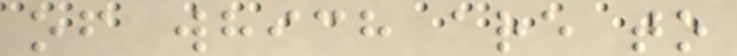of which are to
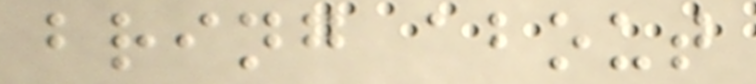bring about
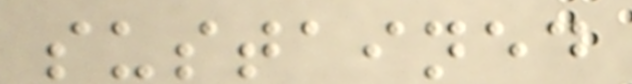sustained
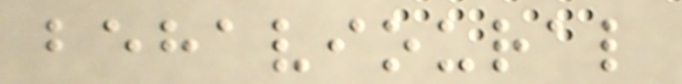behavioural
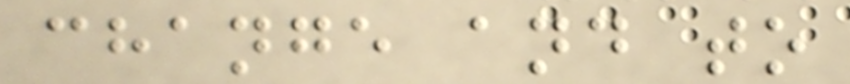change and to
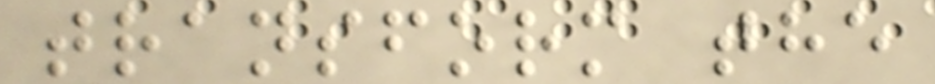transform the
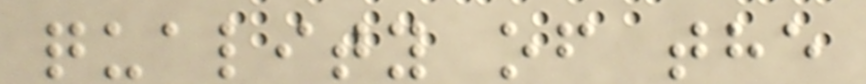quality of the
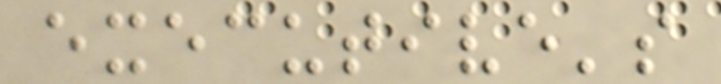executive's
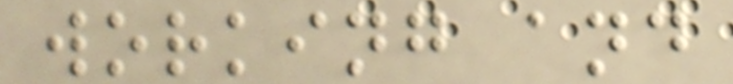working and
